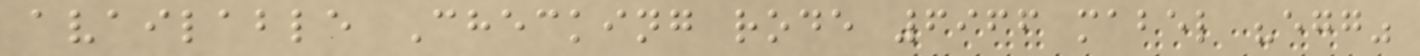available Checking rode 6966 mabel "egg"
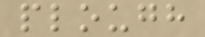plough
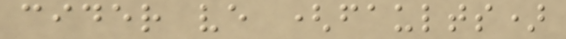cider ve (faults)
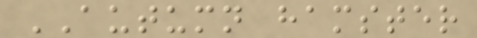AUTUMN hamster
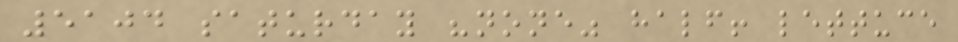5104 saturday "none" half! lettuce
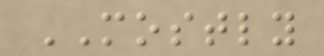MOSTLY
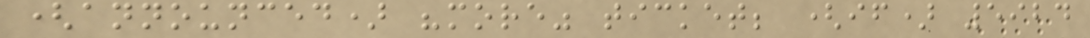(announced) "more" ticket; (if) 5924
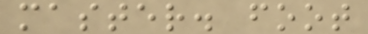master. foot
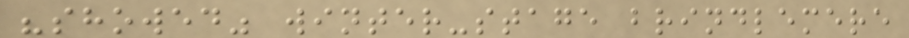"showed" winter-stage brindlemere
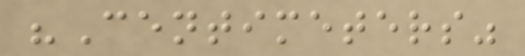"Centimeters"
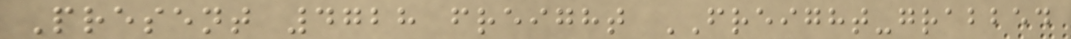Present 4728 freight FREIGHT-grabbed
